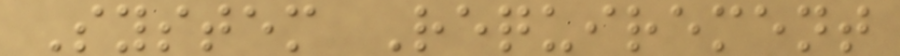System Requirement
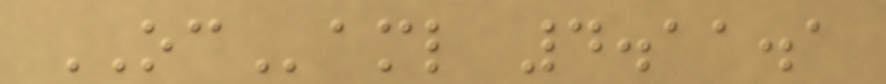OCaml 4.11.1
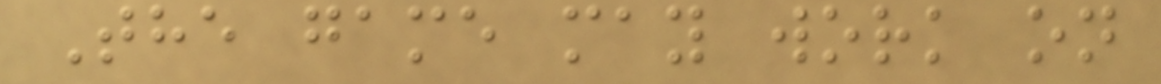The game may work on
